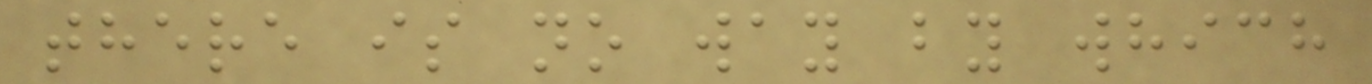there is no way by which
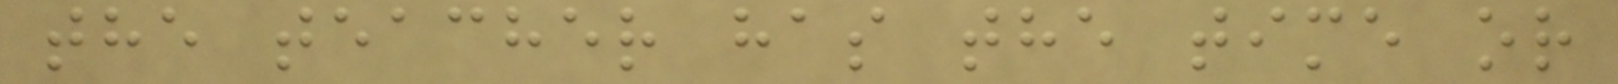the teacher has the time or
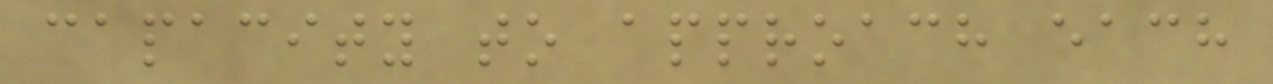capacity to approach each
